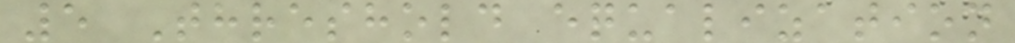5 Threshold equalization
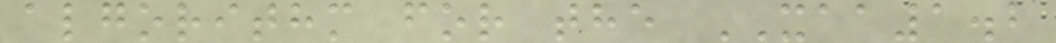algorithm for the XAA1.2
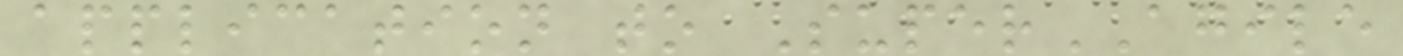application to SuperAGILE
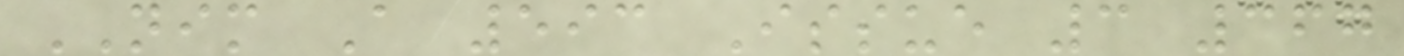NIM A 593 Issue 3 367
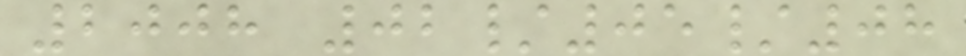2008 02/05/08
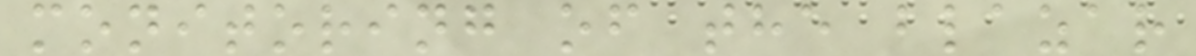monitoring of the blazar
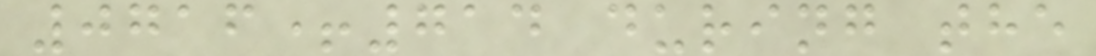0716+714 during the
